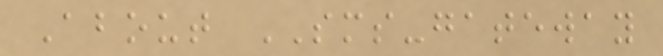About SMS-gateway
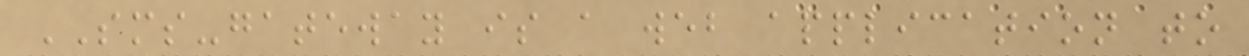SMS-gateway is a web application to
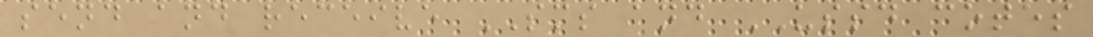send and receive SMS and USSD cotes
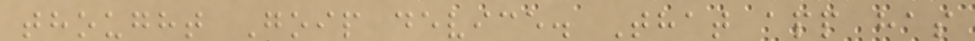thought Goip device. That app has
